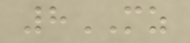8MZ
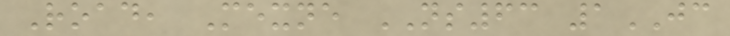Road, Mexne NS63 1JC
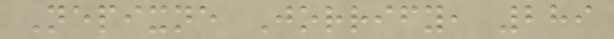Nepixne Jorrify, 289
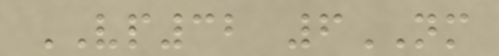VP32 6NM
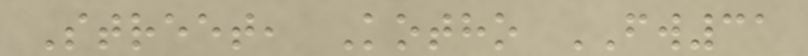Street, Kotho FW31
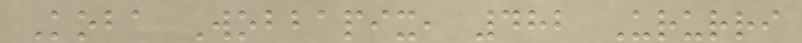Koba Wobbapix, 482 Ururri
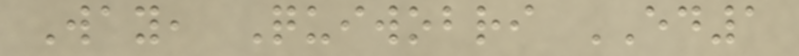Way, Quiwobri ED1
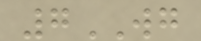7WG
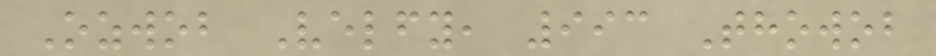Ozwob Velfy, 993 Thowob
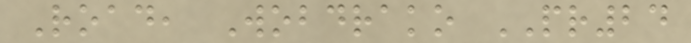Road, Wobdrako PR24
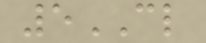5CL
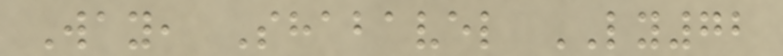Way, Shabavel LY72
